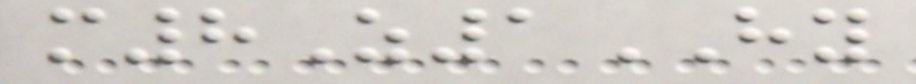m8Z1HY
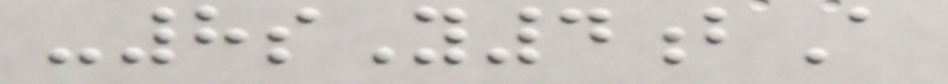-8sY4bA
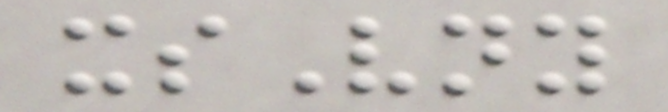xsVny
